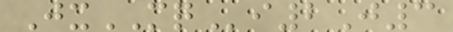JxMQi2J3
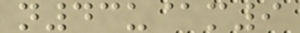n43u@m9
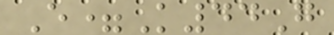E=K44G
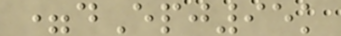=dEpj95k
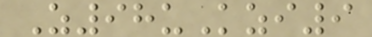Z98uKzi9
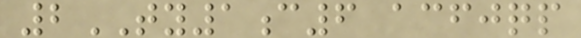2TY1c6 acfjqp
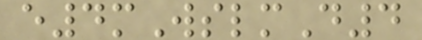e4mWslmD4
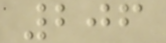206
